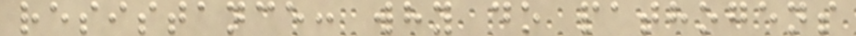resistance: why do pathogens
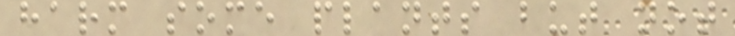harm some plants but not
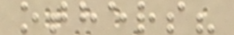others?
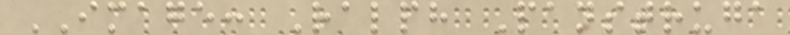IMAGE: Ralph Panstruga
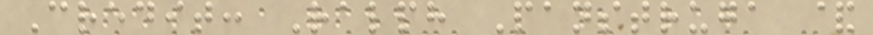Credit: Ralph Panstruga &
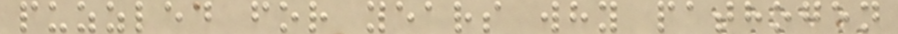puzzled for years why pathogen
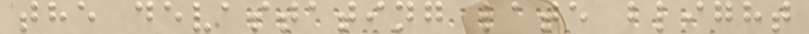the devastating late blight
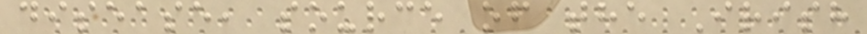disease, source of the Irish
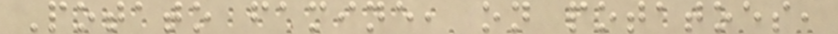Potato famine, on potatoes,
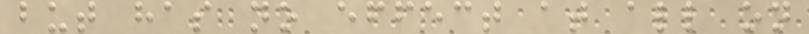but has no effect at all on
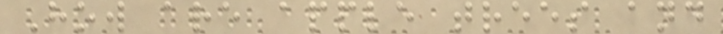How are apple trees and
